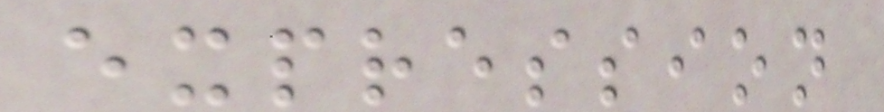expression
